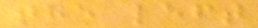the left
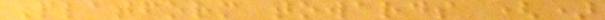Platform towards ()
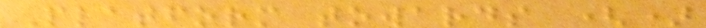Platform towards ()
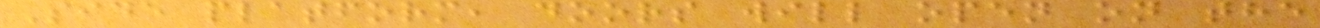Side platform, doors will open on the
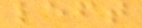left
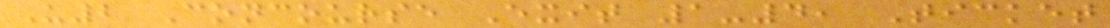U2 Concourse Exit 1-4, Ticket
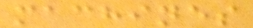machines
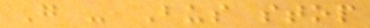G - Bus stop
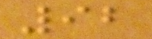92
